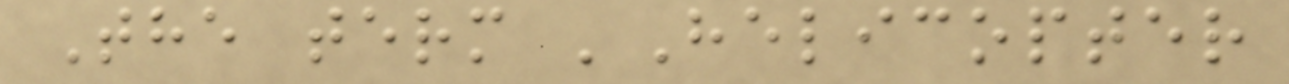The term 'Helicopter
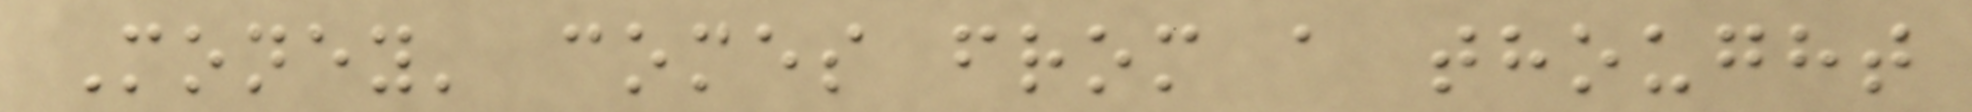Money' comes from a thought
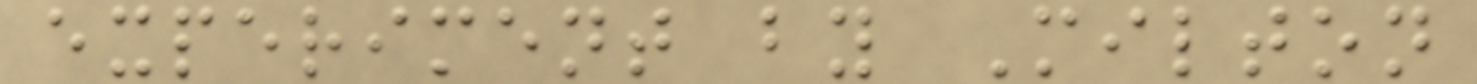experiment by Milton
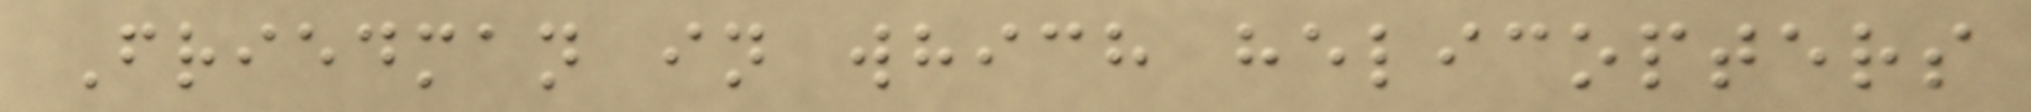Friedman in which helicopters
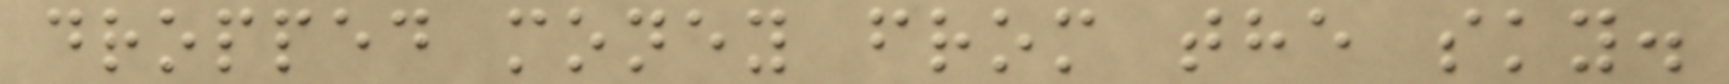dropped money from the sky.
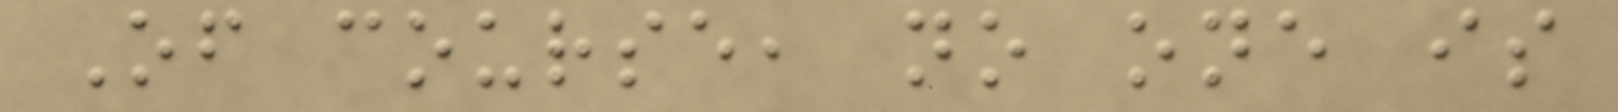Of course, no one is
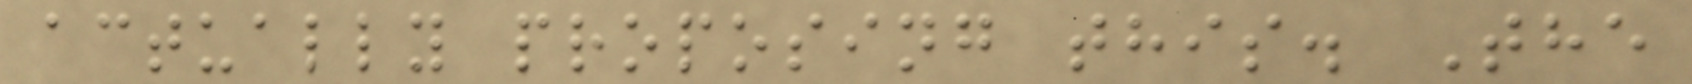actually proposing this. The
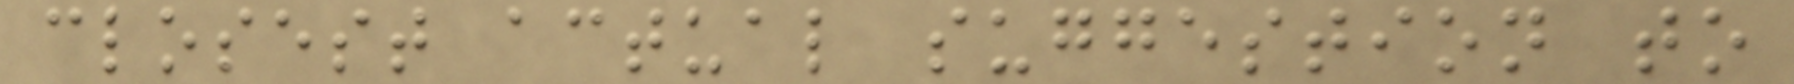closest actual suggestion to
